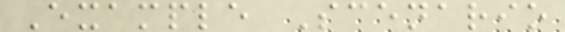Example Scenario
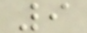9
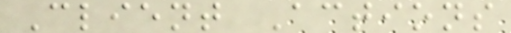Client Actions
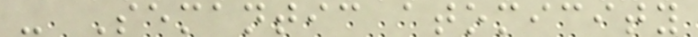- Semantic atomicity
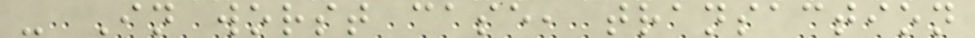- In worst case, transaction
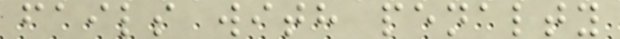fails with penalty
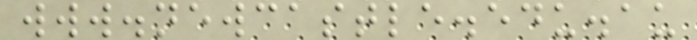www.newcastle.edu.au
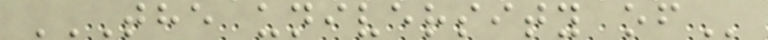THE UNIVERSITY OF
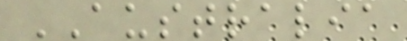AUSTRALIA
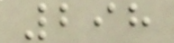298
